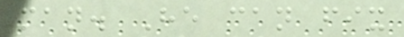man. He can fix
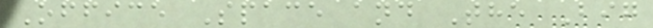Office Space and The Big
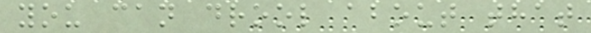you can drool about that
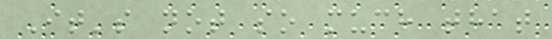It's not so much that
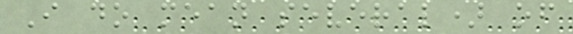I do mean several) of
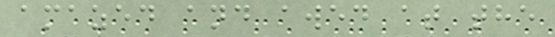amazed and awed at the
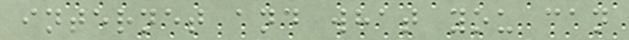internet and what you can
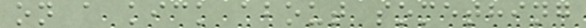on a kick about something
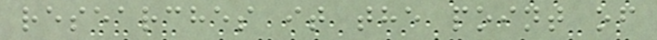researches it the point of
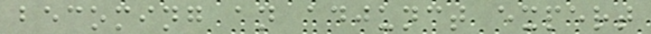becoming an adjunct expert
